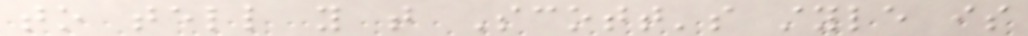to tell you that Scott's style is
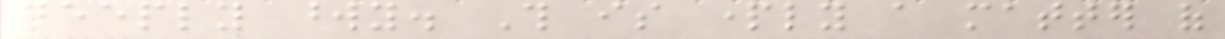deeply wordy. This is partly a matter of
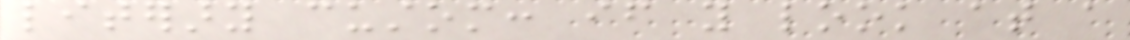literary custom: if you look at a
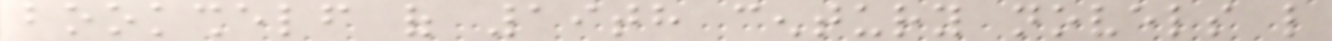bookshelf of 19th century novels like
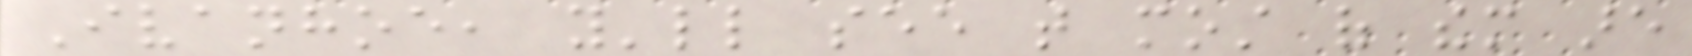Ivanhoe, you'll see that most of them are
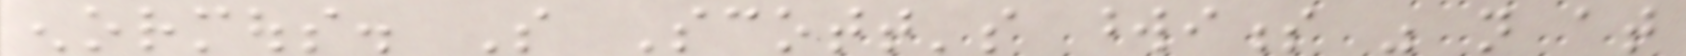enormous. So Scott's wordiness was not at
